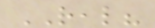REAL?
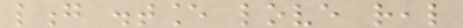long distance love real
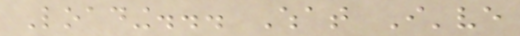Loading... What I've
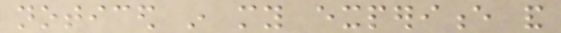noticed in my experience and
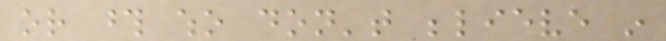or those who don't believe in
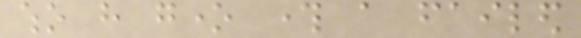who have gone through a failed
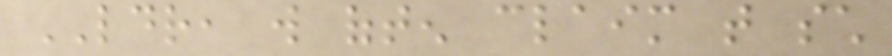LDR, will often claim that such
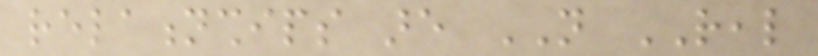relationships are NOT REAL
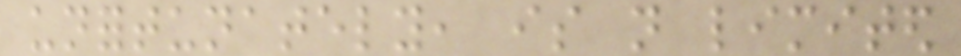unfortunately, is not limited
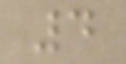4
